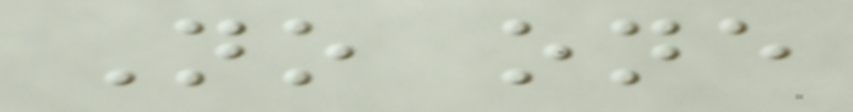No one
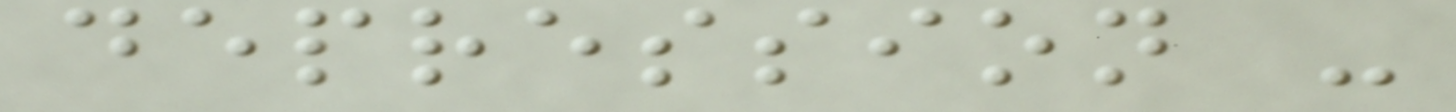depression -
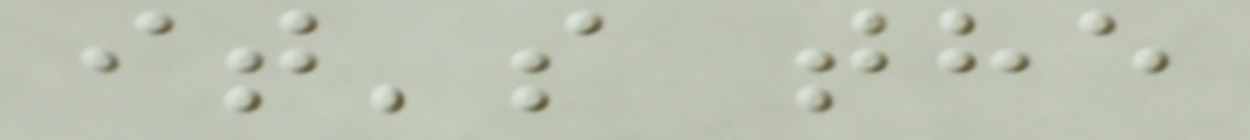it's the
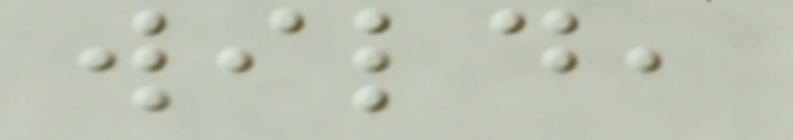wild,
